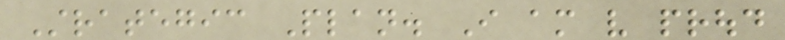Strategic Plan. I am very proud
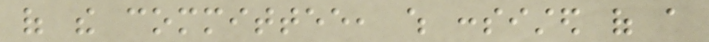of the committee, which consisted of a
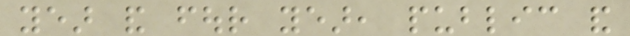year and four year, public and
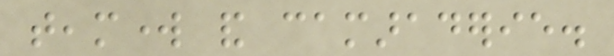teamwork and camaraderie.
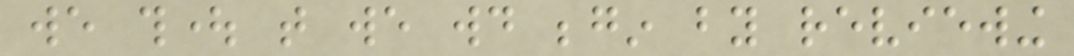we thought that we would begin by reviewing
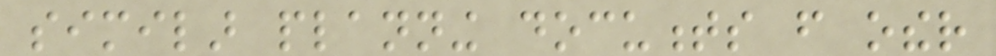similar planning documents from other
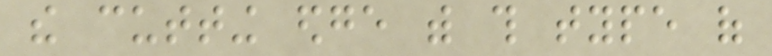the cutting edge with this type of
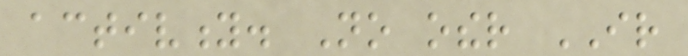activity. No other IR
